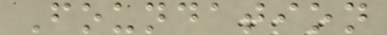Foundation
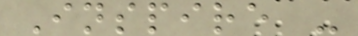Inspire -
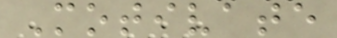Motivate
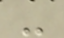-
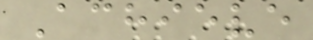Achieve
